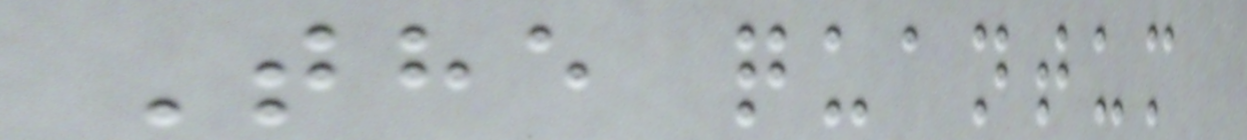The quantum
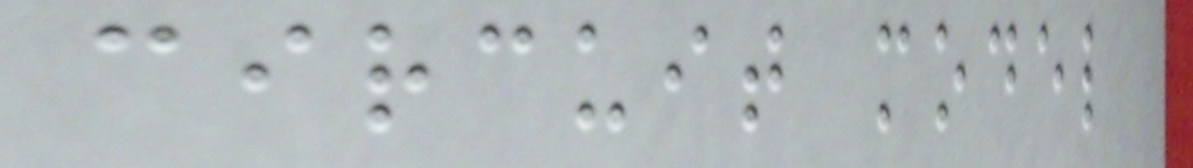circuit model
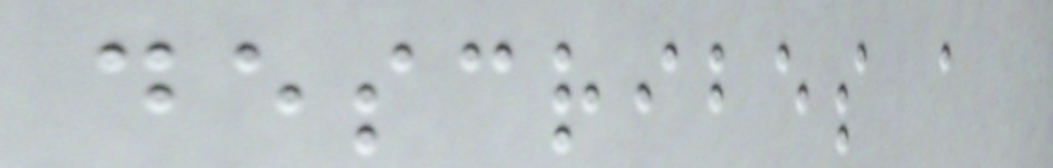describes a
